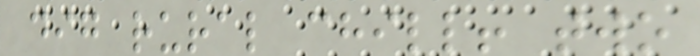dig rural chill! two
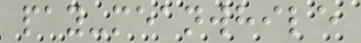pay-meanwhile
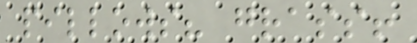pillows? grass!
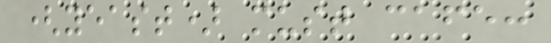(yeast) must cafe:
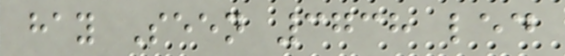hay Seen 3738 led
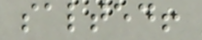salted!
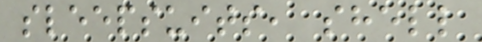sleepsuits, shell
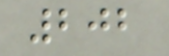202
